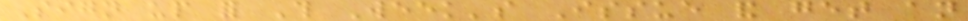Sign up for This Week's Issue and get an
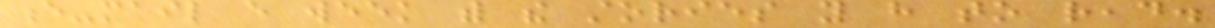e-mail every week with the stories you have to read.
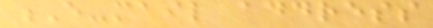E-mail address
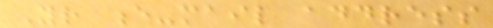Your e-mail address
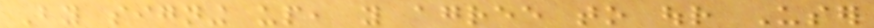By signing up, you agree to our User
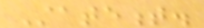Statement.
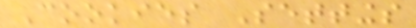Cookies Settings
